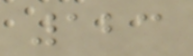123
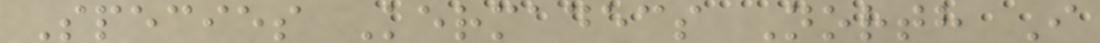Species Kermadecs North I
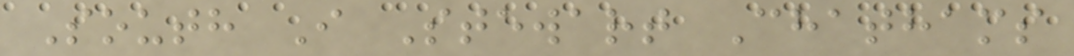South I Stewart Chathams
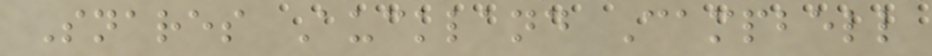Snares Auckland Campbell
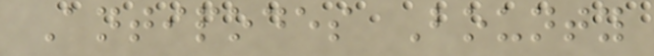Antipodes Bounty
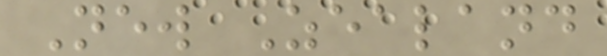New Zealand
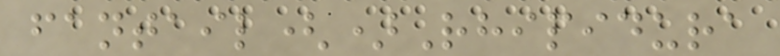fantail()Rhipidura
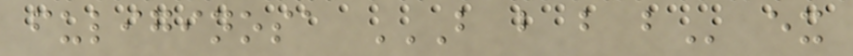fuliginosa B B B B ex
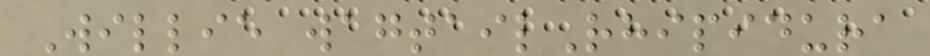Willie wagtailRhipidura
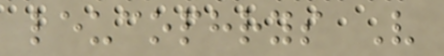leucophrys V
